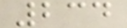234
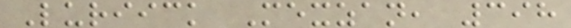Luriick Mexzan, 398
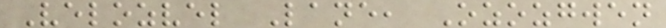Velozvel Lane, Ozozgwen
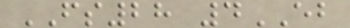FS28 4EB
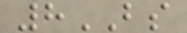8BS
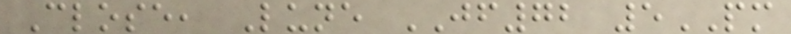Close, Lune JF72 5PM
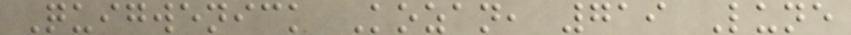Quigwenick Kozan, 719 Lune
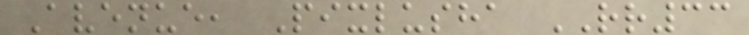Avenue, Pixlusha RR33
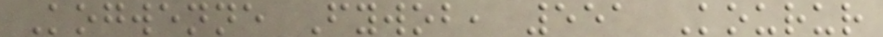Kogwenne Fywob, 551 Kourur
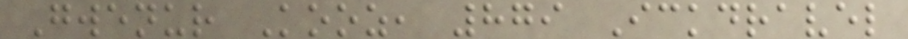Gwenur Kooz, 879 Ickdravel
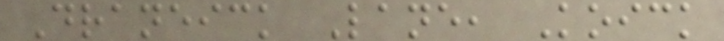Draneick Lane, Koick
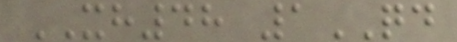XH48 1QD
